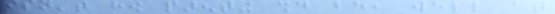isn't how parenting should be, well at
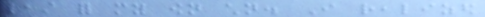least for my own children. I realized
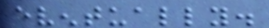eventually.
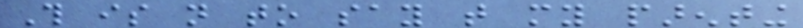This is not to say that my parenting
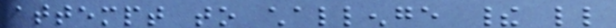attempt to challenge their little
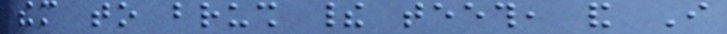them to brush their teeth, and I
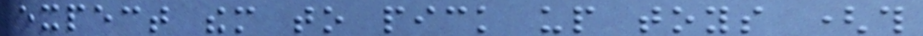expect them to pick up toys (this
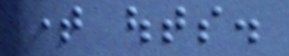time outs.
